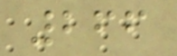266
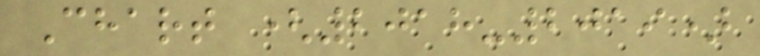Chart (2018-2019)
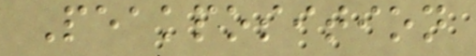Peakposition
